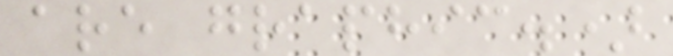are graphic.)
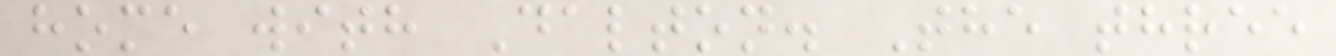home with Dalton. The three
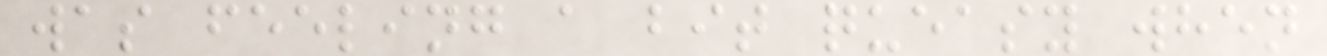was feeling a bit queasy when
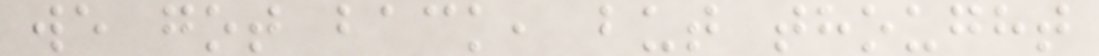we got back, but thought
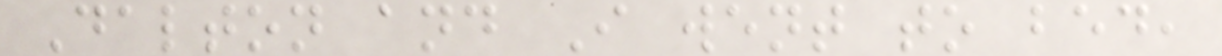Dalton and I went to bed,
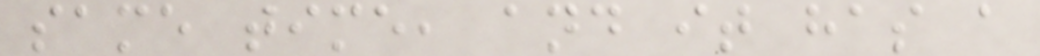same time, and it has a
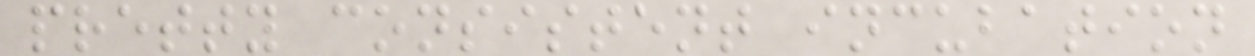pretty consistent incubation
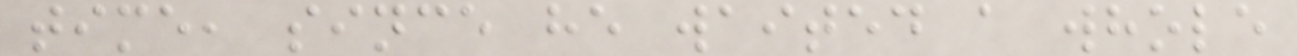time, since he waited a whole
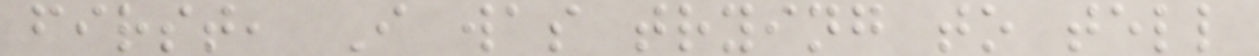first, I was trying to tell
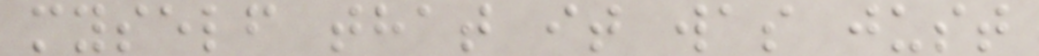myself that it was just
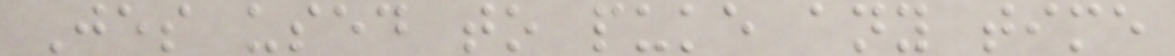Jes used to puke any time
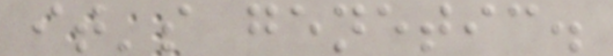it's genetic.
